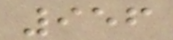956
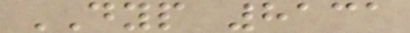DYP 8131
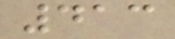413
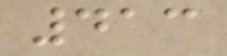413
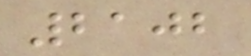2102
